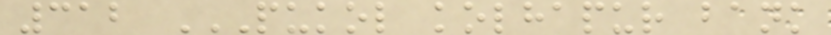312 PUKOL KOLHAPUR BANK
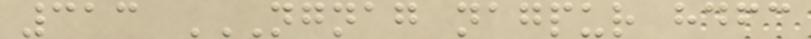313 NGNAG NAGPUR HDFC
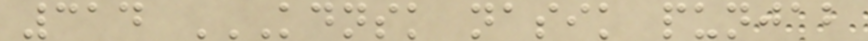314 KDNSK NASIK PUNJAB
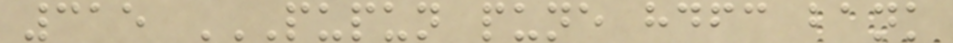315 PUPUN PUNE HDFC BANK
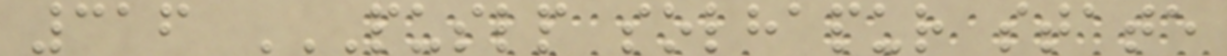316 PUSLP SOLHAPUR STATE
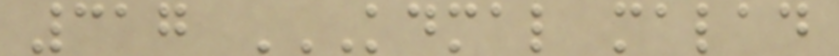317 KDMAL MALAD
